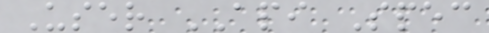User API Spec
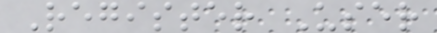Register User
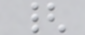{
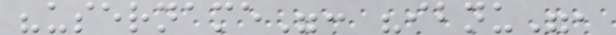"username": "ibnu",
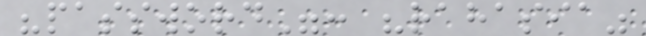"password": "rahasia"
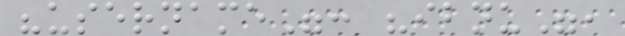"username": "ibnu",
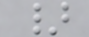}
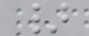}
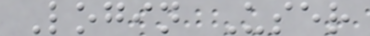Login User
